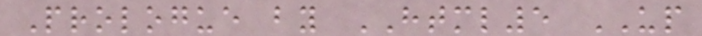Prologue by HTML5 UP
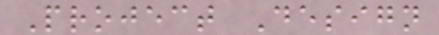Project Design
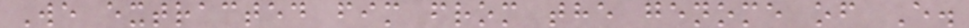We extracted fim from the genome of E.
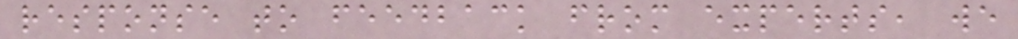response to feedback from experts, we
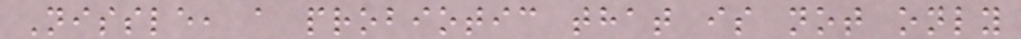Nissle, a probiotic that is not only
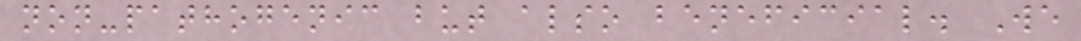non-pathogenic but also beneficial. We
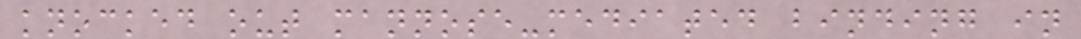knocked out mannose-mediated binding in
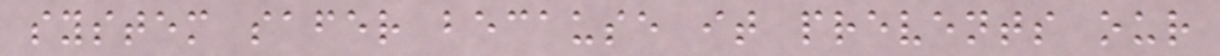system safer because it prevents our
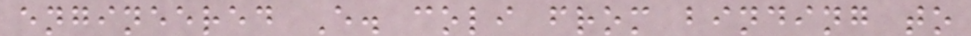engineered E. coli from binding to
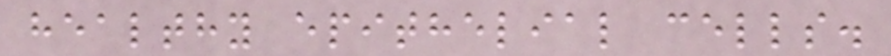healthy epithelial cells.
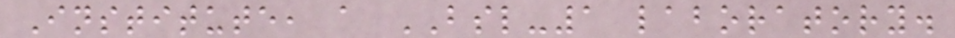Institute, a BSL-1 laboratory.
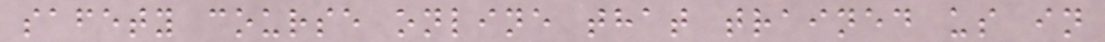safety course online that trained us in
